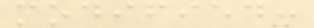modified:
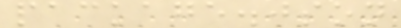package.json
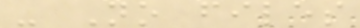- No files
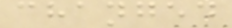changed
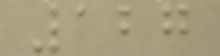127
